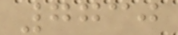7730
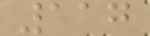117
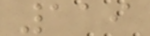119
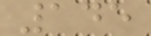145
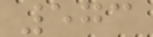573
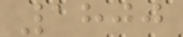1800
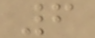6
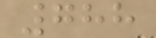788
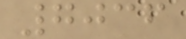7036
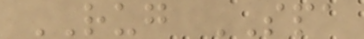RUG SPA
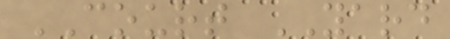COURT YARD
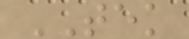TEK
